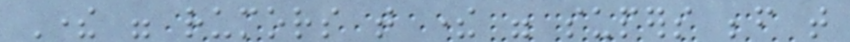There were rumors that there were supers before that
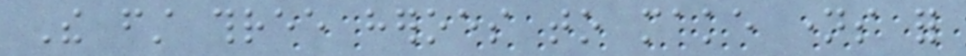The first three heroes to make names for
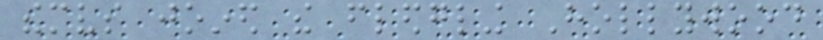themselves joined the fledgling Hollywood
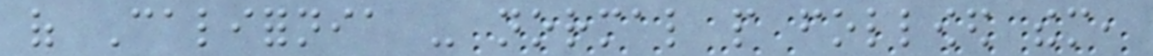of California - normal people followed them,
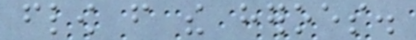flow from the heroes.
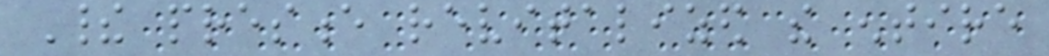Their presence revitalized the entire
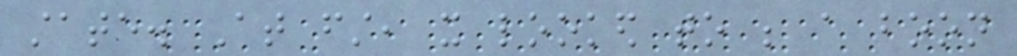state. At first, it looked to be a boon
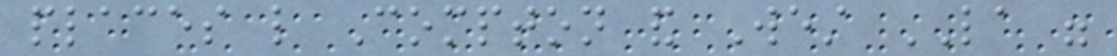places like Compton and West LA were
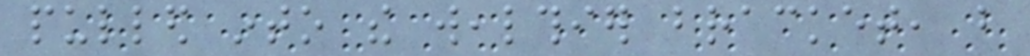pulled into the wealthier bracket, but
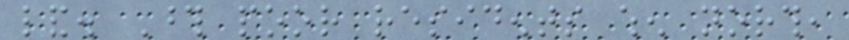land. Those poor residents when north,
